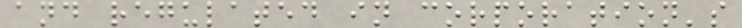and regulated in corporation's
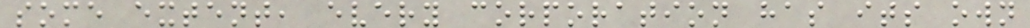some extent, every corporation has its own
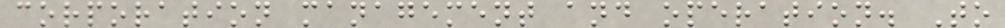corporation management and operation. To
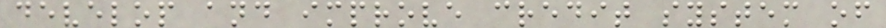develop and improve credit system of
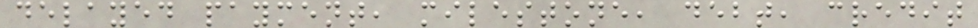delayed payment, milestone, debt, credit
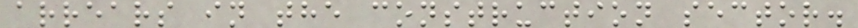arrears in the construction sector.
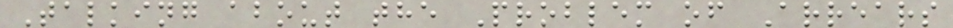Talking about the Problem of Arrears
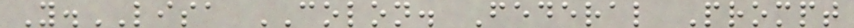Y.LISA COLON. Federal Prompt
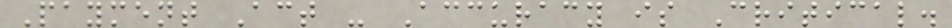Payment Act - Accuracy is Critical.
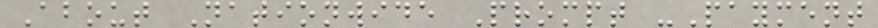About Nationwide Prompt -Payment
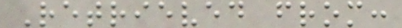Retrieved from:
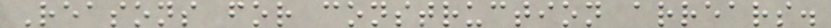Reasons for construction arrears.
